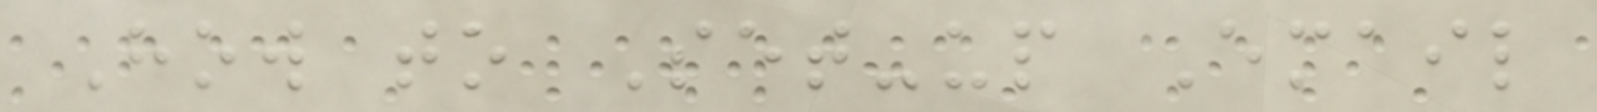How to Set-up Email
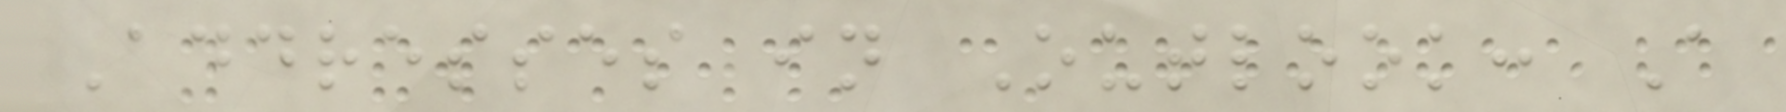Addresses in Outlook: A
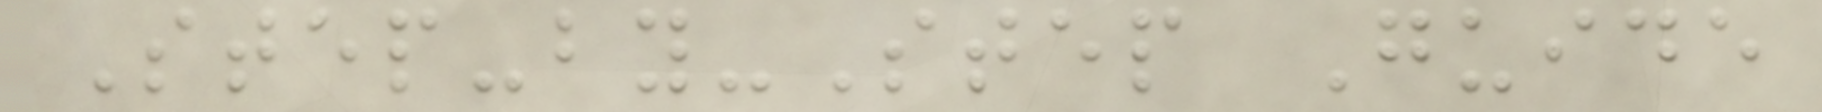Step-by-Step Guide
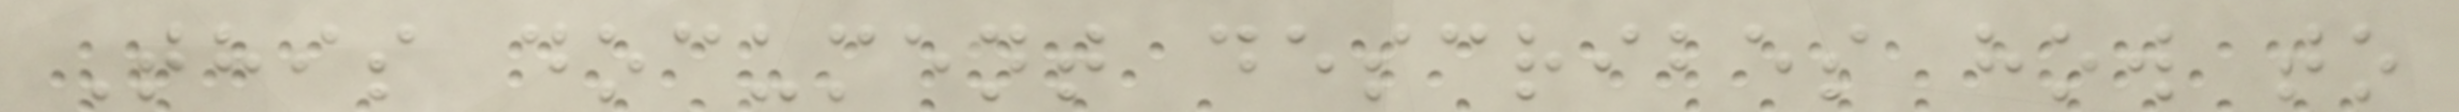This document describes how to
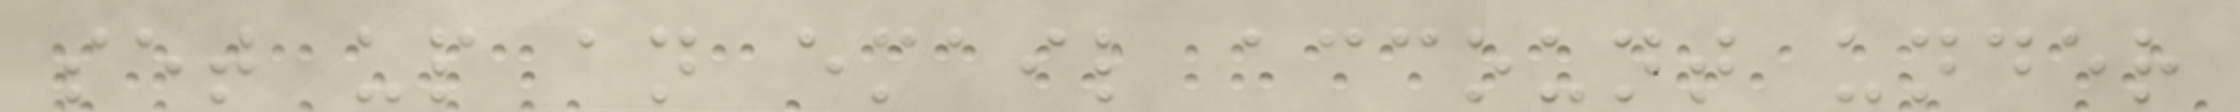set up an email account under
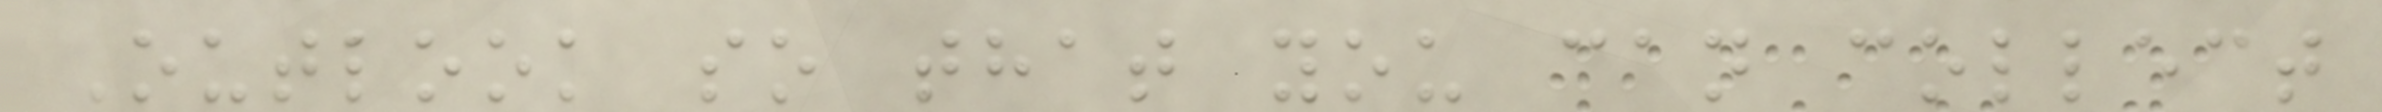Outlook so that you can collect
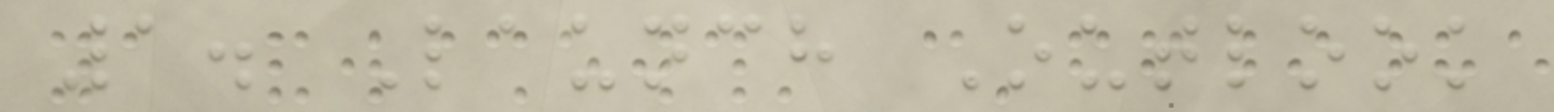1. Launch Outlook
